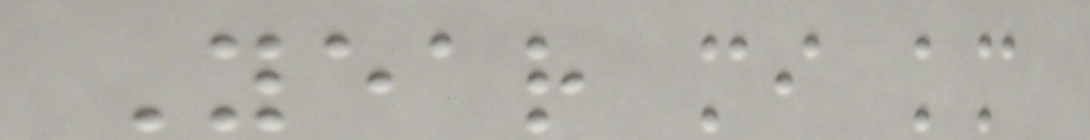Year mi km
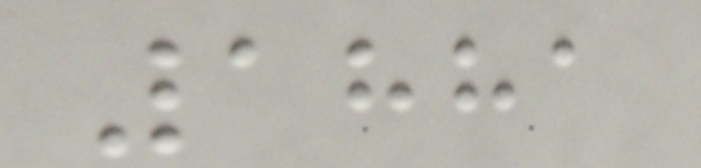1881
